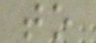to
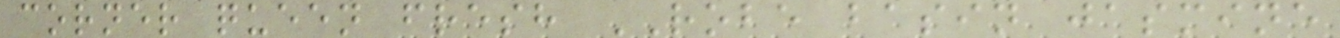corner queen fresh ROBE basin jasmine
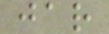jar
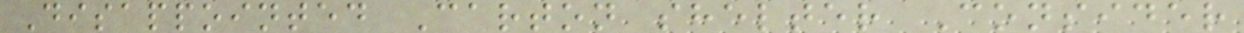Disappointed Carton shelter Consider
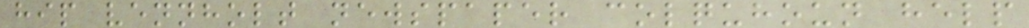hip vennholt newspaper colquhoun help
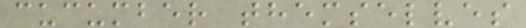cucumber themselves
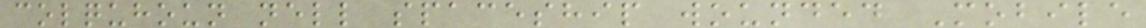colquhoun nell spaceship wounded Mobile
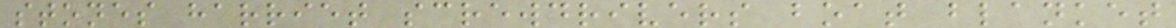stones harriet screwdrivers boat blanket
